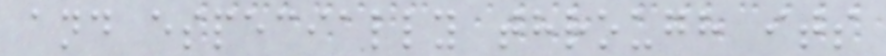and especially through its
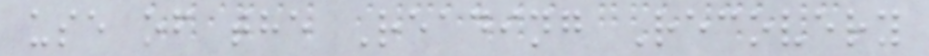use of the Reading Recovery
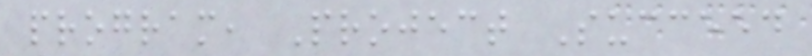program, Project Succeed
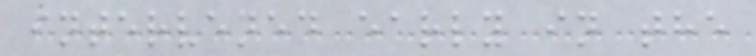intervened early in the
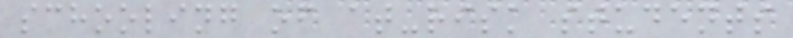schooling of at-risk students
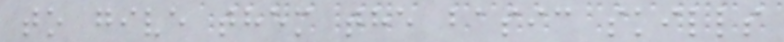to give them the basic skills
